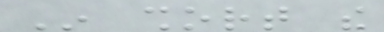In short the
